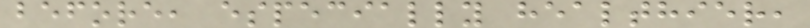before, especially healthier,
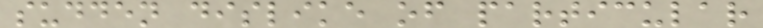sudden dislike of particular
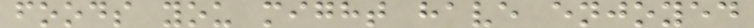foods you might have enjoyed
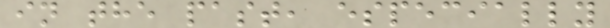in the past, especially
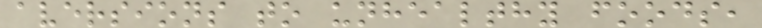aversions to unhealthy foods,
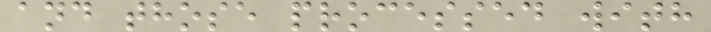and those processed with
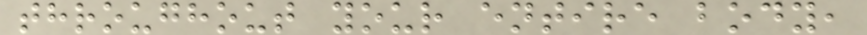throughout your entire body,
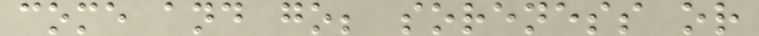come and go; soreness or
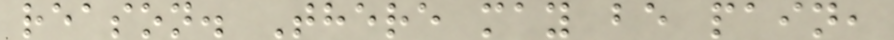reason. There may be pain,
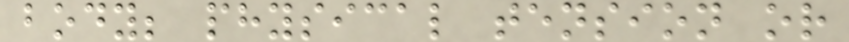body; physical tension or
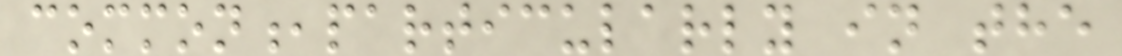common,particularly in the
